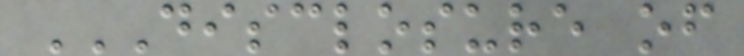DISCLOSURE OF
